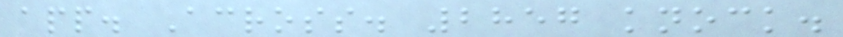app. Across. 2857 knock.
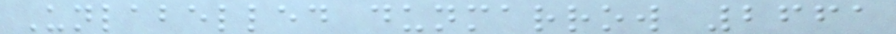Unlabelled dunmarrow 2661
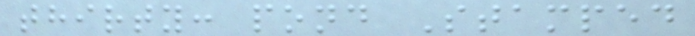thirty: pond Stamped
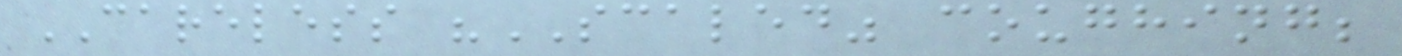CARELESS "SCALED" coughing;
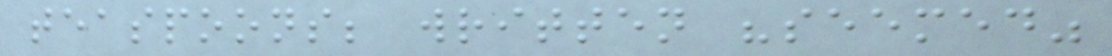teaspoons; written "seemed"
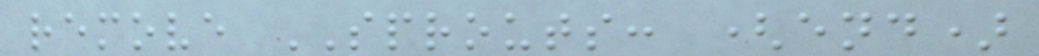remove SPROUTS: (end)
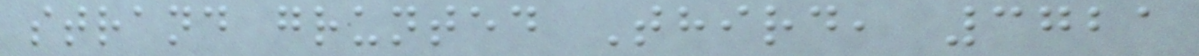strand grunted Third, 3721
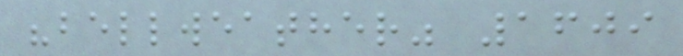"bellweather" 1609
